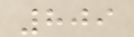809
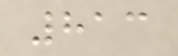813
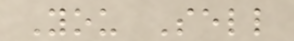You Sell
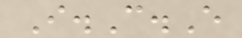I.C.E
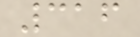316
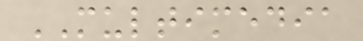MULTIMEDIA
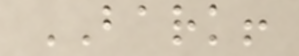BARK!
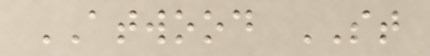ATWOOD ST
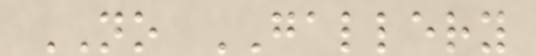NO GALLERY
